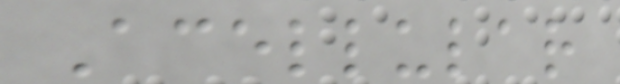Acellular
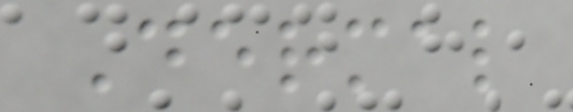Dermal
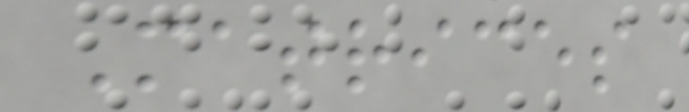Matrices
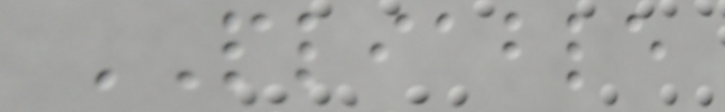PLIABLE
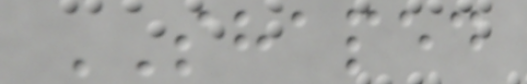SHAPED
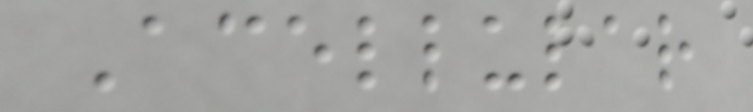Acellular
